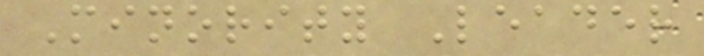Minority Leader
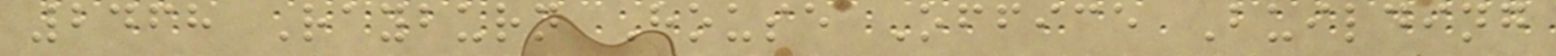2468 Rayburn House Office Building
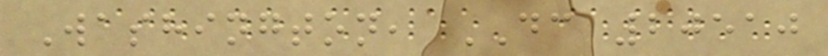Washington, DC 20510
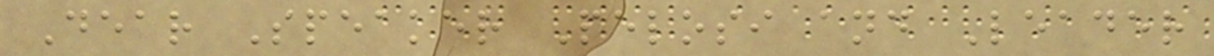Dear Speaker Pelosi and Leader
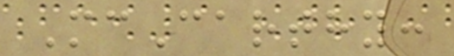McCarthy:
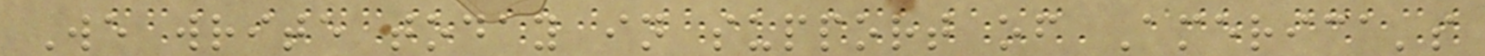We write today in support of America's
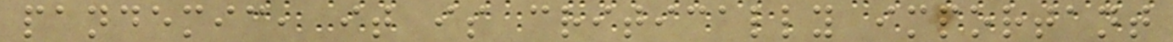pandemic, it is critically important
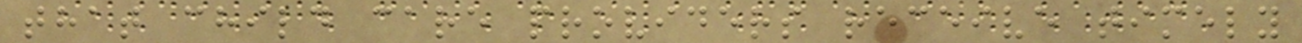that child care providers receive timely
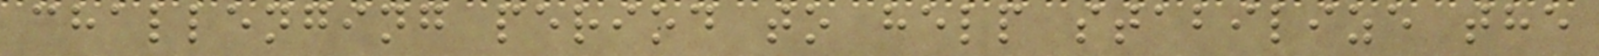challenging period to help stabilize the
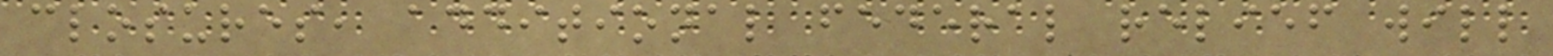closures, additional federal relief will
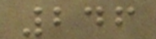246
